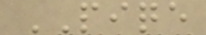PIQE
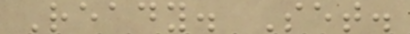Ready. Set.
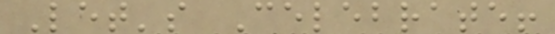Let's Celebrate!
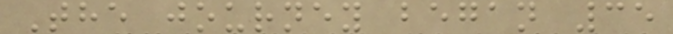The journey began 35
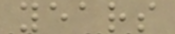years
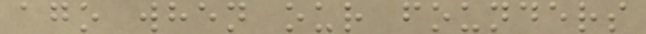ago when our founders
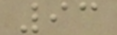93
